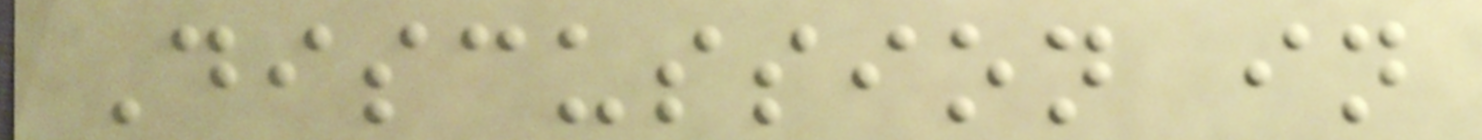Discussion in
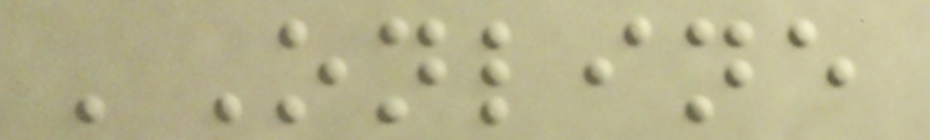'Online
